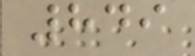849
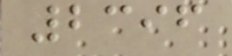2396
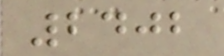2402
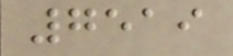7519
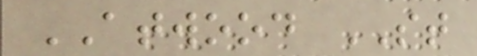ATWOOD ST
